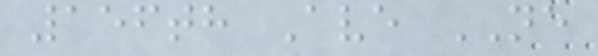156th Ave NE
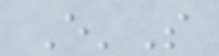E'S
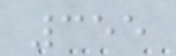355
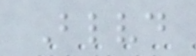Blvd
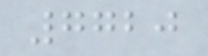7720
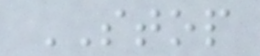STOP
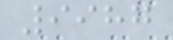9987
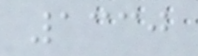1330
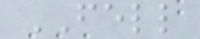FELL
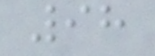98
